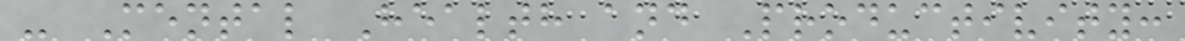- Mental Health and Productivity:
